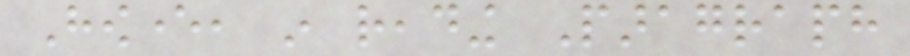However, in reading Paragraph
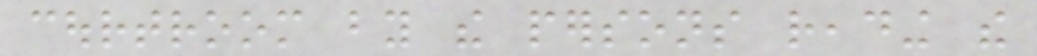courtroom by the persons reading the
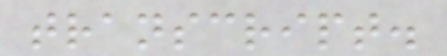transcript.
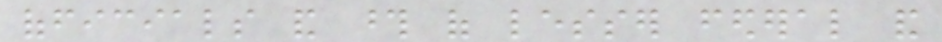officials and those of lesser federal and
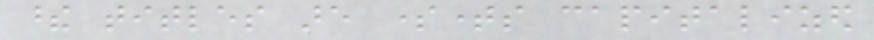these titles are sometimes capitalized
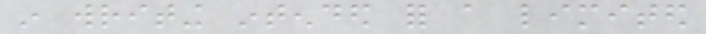in writing intended for a limited
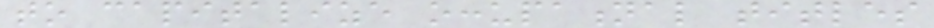to capitalize occupational titles
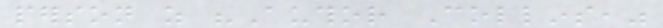person as "Author Collins,"
